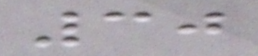30
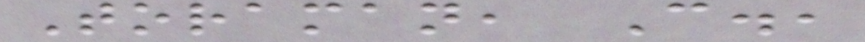Toraman, C.,
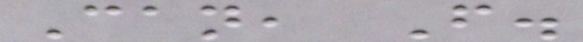Can, F.
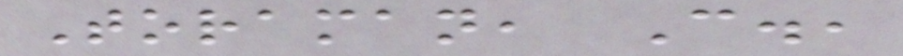Toraman, C.,
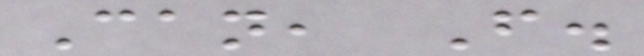Can, F.
